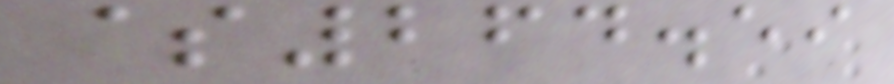$264.59
